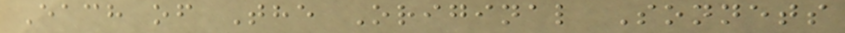Each of The Original Sonnets
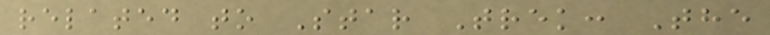related to Star Trek: The
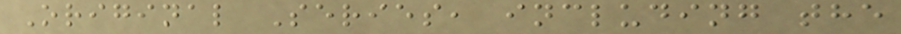Original Series, including the
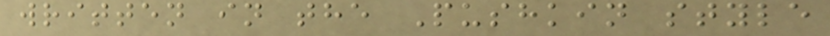written in the Pushkin style
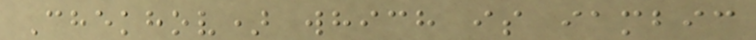Chekhov) which is iambic
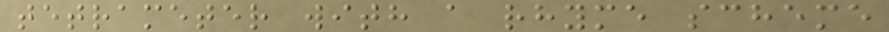tetrameter with a rhyme scheme
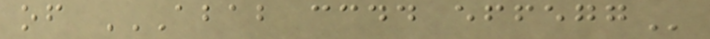of ABAB CCDD EFFEGG
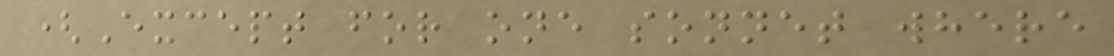(Except for one sonnet where
